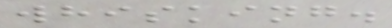whisking.
